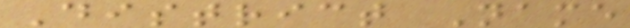District Name
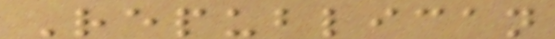Republican
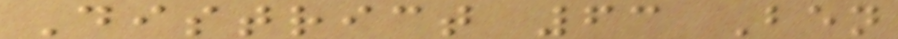District 63 Ben
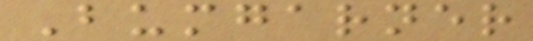Bumgarner
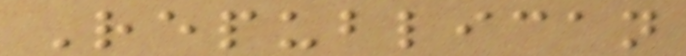Republican
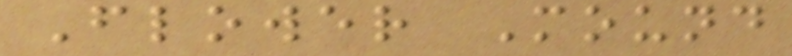Flower Mound
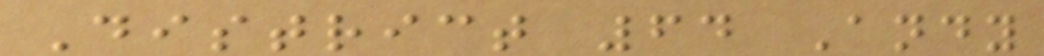District 64 Andy
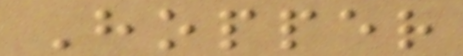Hopper
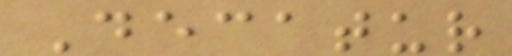Decatur
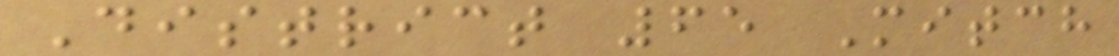District 65 Mitch
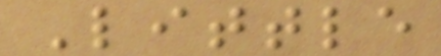Little
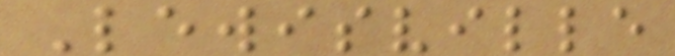Lewisville
